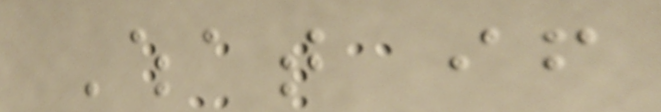What if
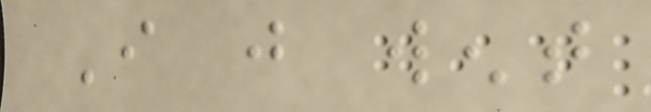I just went
